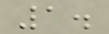1.
